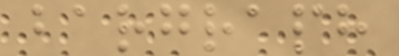bargraph
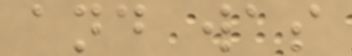and was
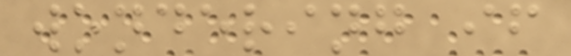wondering if
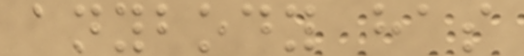anybody has
